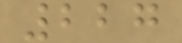227
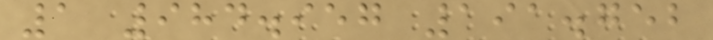1 984.957 191.752
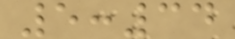5:34
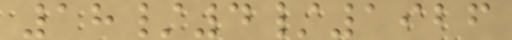18/4/1926
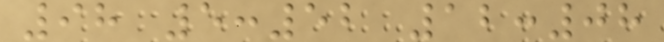98 5:52 12:08
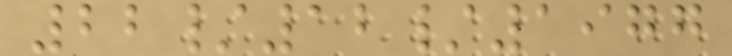22/12/1977
